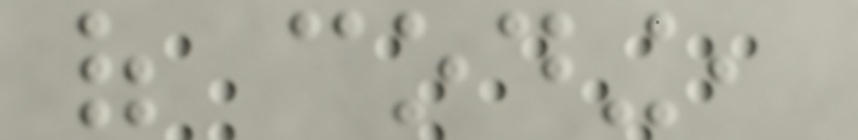of coding,
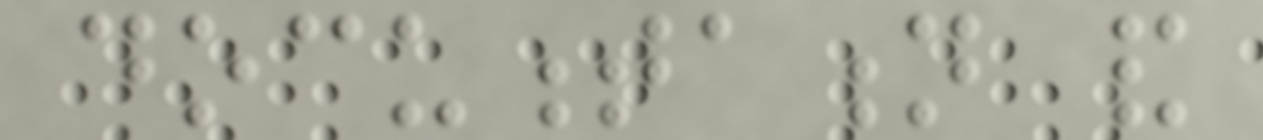documentation and
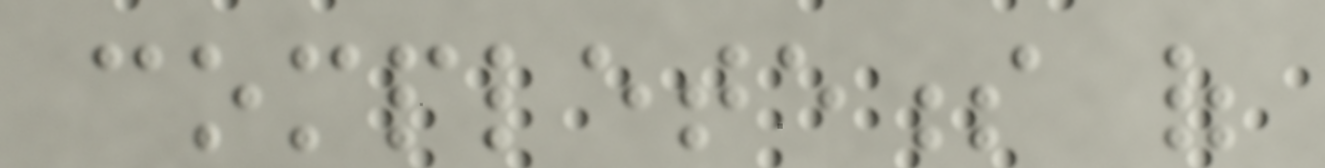completeness of
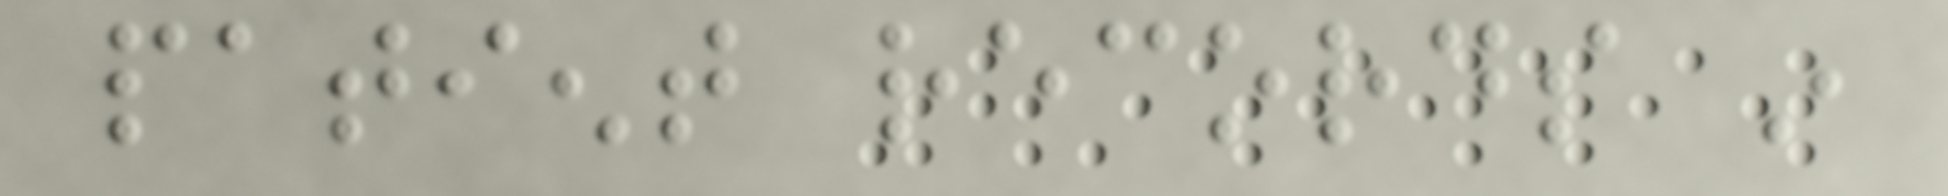patient records in
